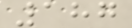187
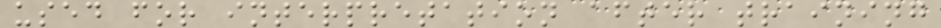used for interpretation after training
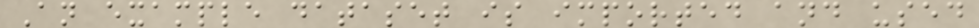An example dataset is imported and used
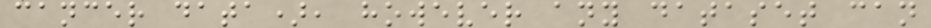cancer data), however any dataset can
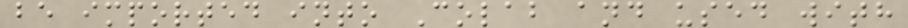be imported into Colab and used with
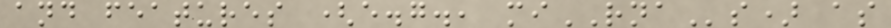and features (e.g., miRNAs) as
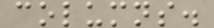columns.
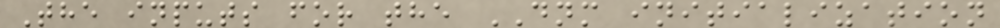The inputs for the DNM initialization
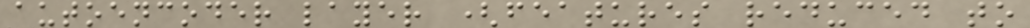autoencoder layer (features reduced to
